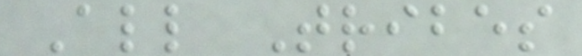All Tribes
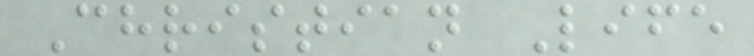Christian Life
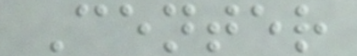Center
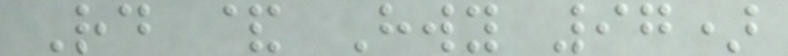Rd & Hwy 97)
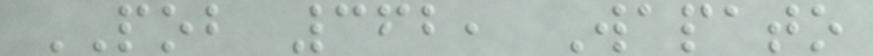POB 362, Wapato
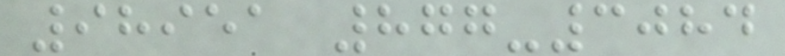98951 877-3084
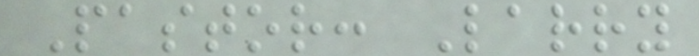Pastor: Larry
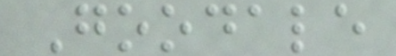Goodale
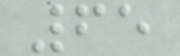65
